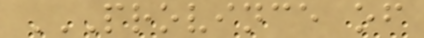PROVINCE OF
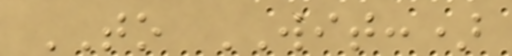TO WIT:)
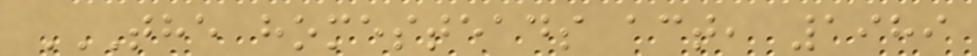THE HOMESTEADS ACT, 1989
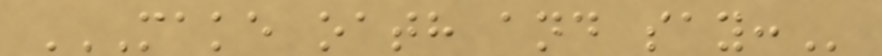MAKE OATH AND SAY:
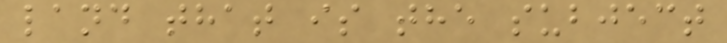land that is the subject
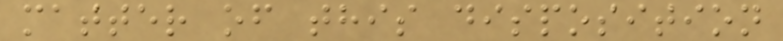matter of this disposition
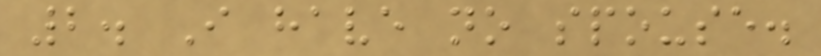2. I have no spouse.
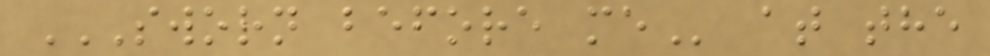SWORN BEFORE ME at the
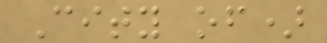City of)
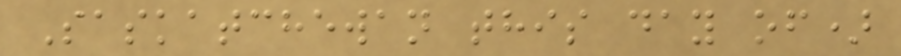Saskatchewan this day of)
